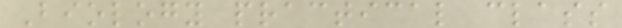Biology practical class
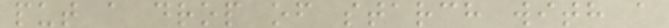put a drop of starch with a
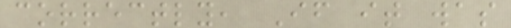correctly, If it was
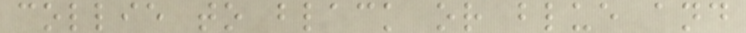collie to black or blue and
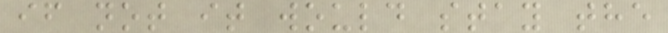if not it would stay the
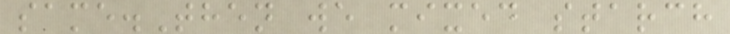same.Then we mixed starch
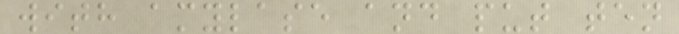with amylase and put ten
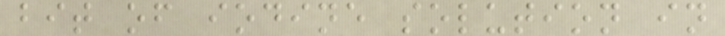bit of iodine solution in
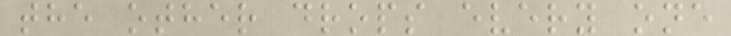the other drops every one
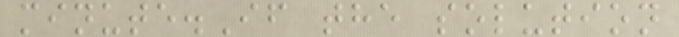minute.If the solution
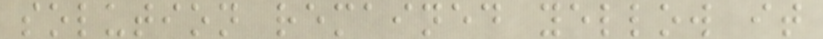solution remained yellow it
